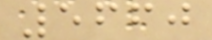5660
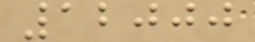12000
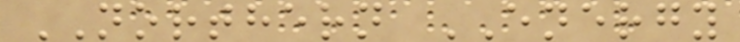NORTHERN ENERGY
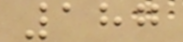187
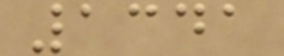1341
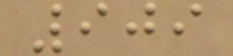909
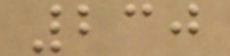230
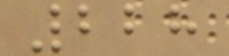228
